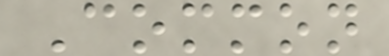Common
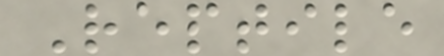Reptile
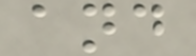and
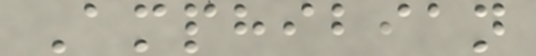Amphibian
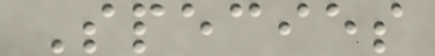Species
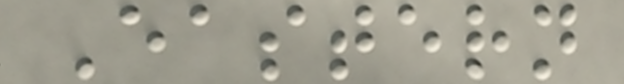Eastern
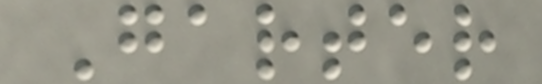Garter
